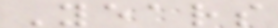Years
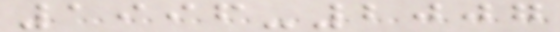1996-2007
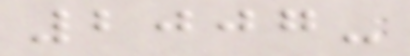2007-
